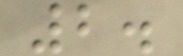2.
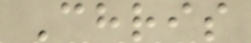Chris
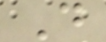D
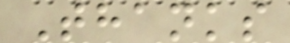Thanks
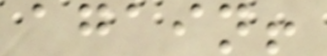again!
